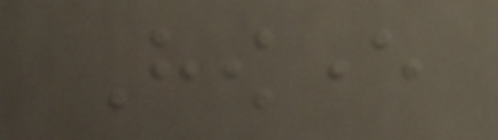However
